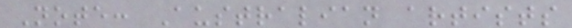Note: Australian artists
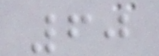60
